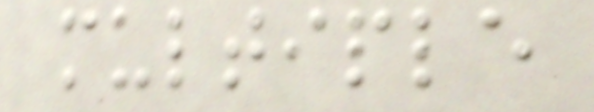multiple
